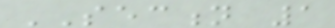SECTION 1
